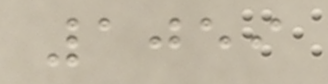1059
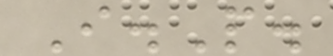I.P.
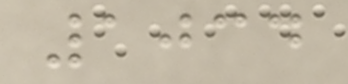1034
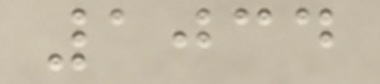1034
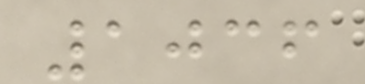1036
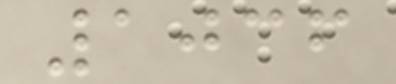1036
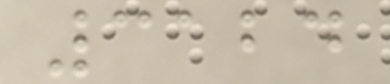3124
